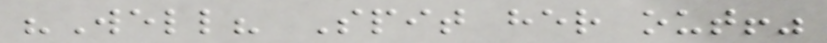"Well? Spit her out!"
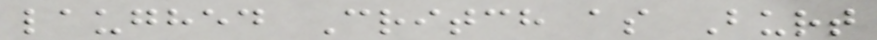laughed Critch as Burt
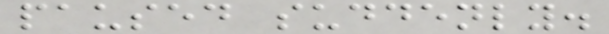paused suddenly.
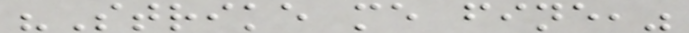"Strike me fine,"
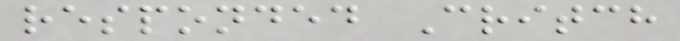responded Critch
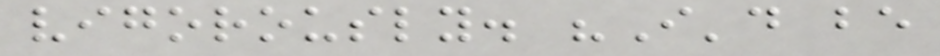vigorously. "I'd be
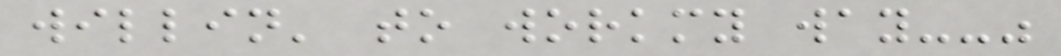willin' to workmy way--"
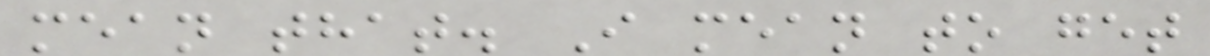mean that. I mean to get
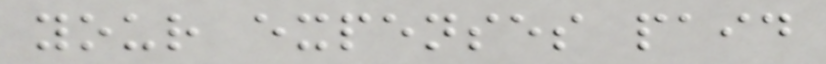your expenses paid
